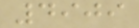4909
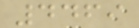4469
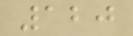120
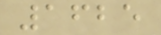1625
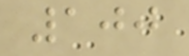100
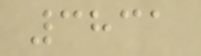3831
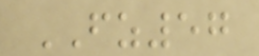FZ57
